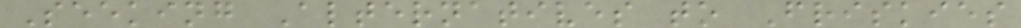Seeking Alternatives to Friskies
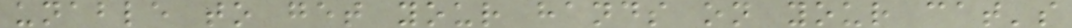unable to get your hands on your cat's
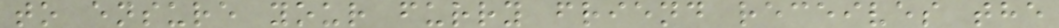to ensure your furry friend receives the
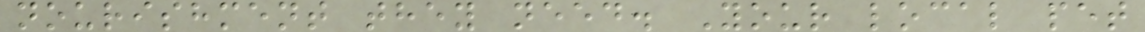nourishment they need. Your local pet
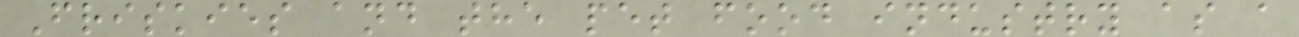Friskies and the pet food industry as a
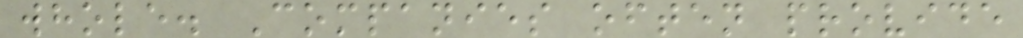whole. Companies often provide
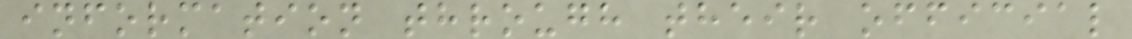information through their official
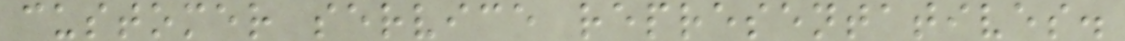customer service representatives.
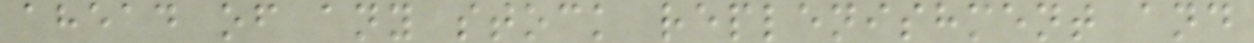ahead of any stock replenishment and
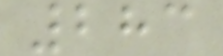283
